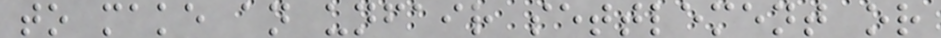to make an unfair settlement or
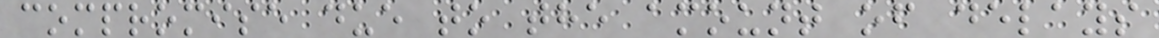compromise due to the amount of delays
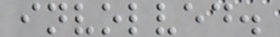involved.
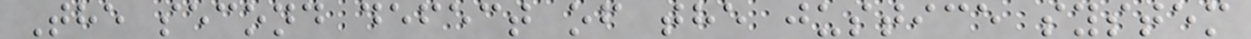The second defect of the justice system
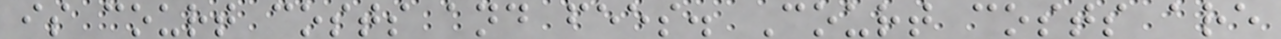is court costs and fees. Court costs are
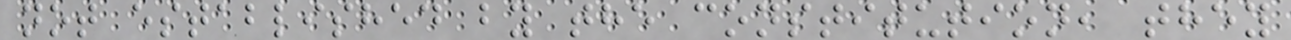not established by the constitution, they
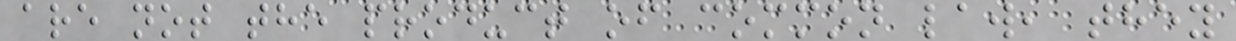are not the product of common law, they
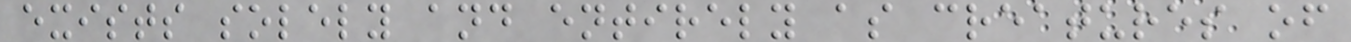exists solely and entirely as creatures of
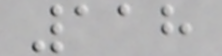118
